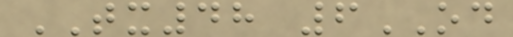TX48 6OD
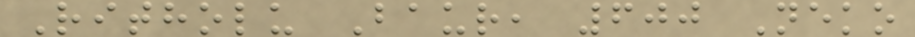Ritholu Baur, 600 Neko
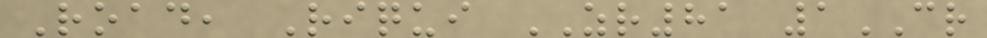Road, Riqui ZR81 1CR
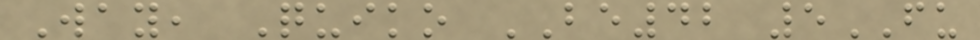Way, Quiko BE42 5FU
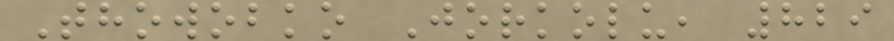Thowobko Jorkolu, 829
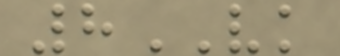8VK
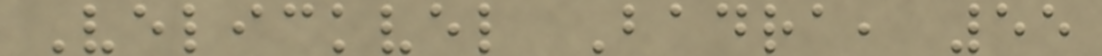Velickvel Badra, 55
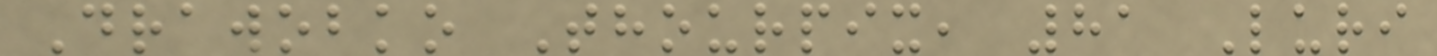Drawobko Thourpix, 81 Luri
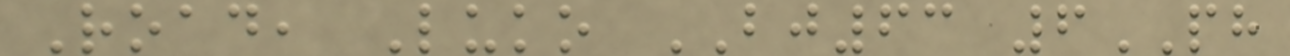Road, Luko BJ63 6PH
